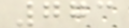773
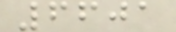6601
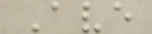Ave
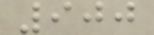900
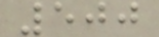500
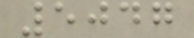5047
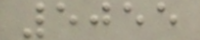5055
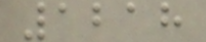1218
